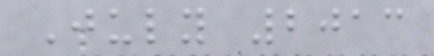July 2013
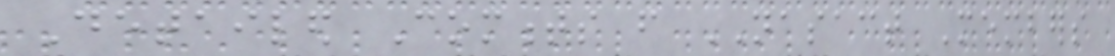Detailed Comments from NASACT Members
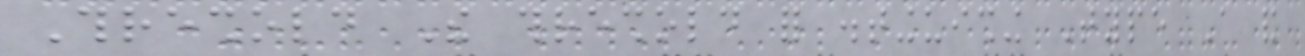Threshold The threshold for distinguishing Type A and
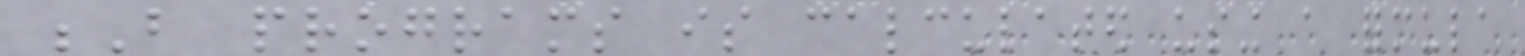B programs is calculated using a formula
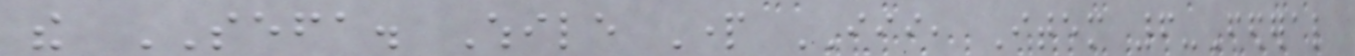the SEFA. While Part III, Item 6-Federal
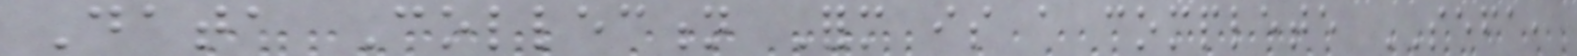Data Collection Form is a complete SEFA,
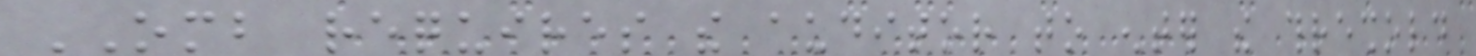OMB requires the auditor to enter the threshold
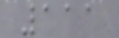111
